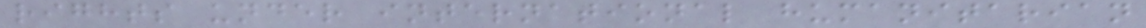rights under international humanitarian
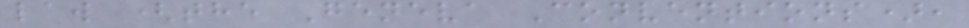law (the Geneva Conventions),
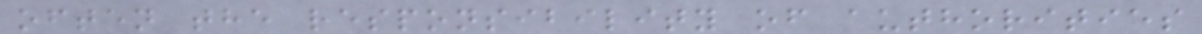often the responsibility of authorities
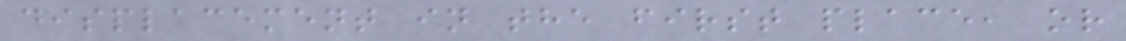displacement in the first place, or
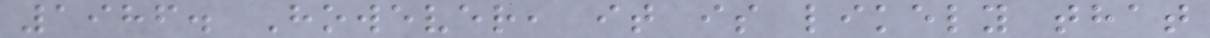1986. However, it is likely that
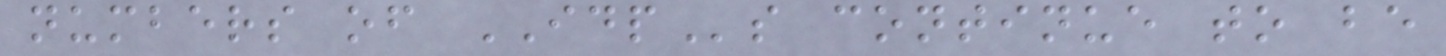numbers of IDPs continue to be
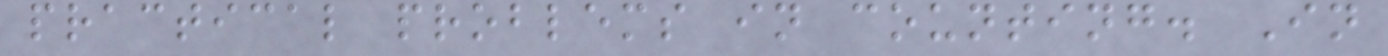practical problems in counting. In
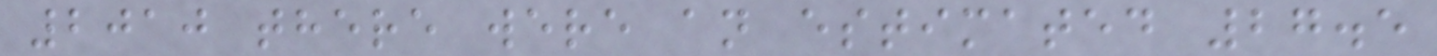2010 there were an estimated 27.5
